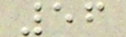56
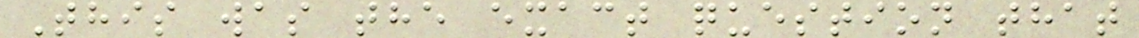This was the exact question that
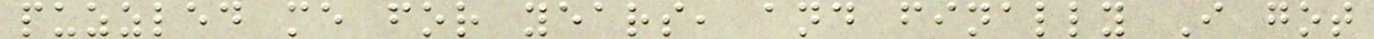puzzled me for years, and finally I got
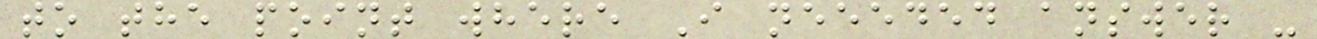to the point where I neeeded answer -
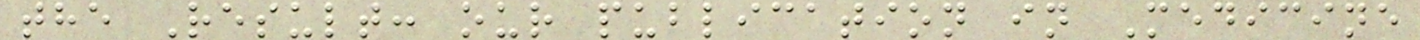the Result: our publication in Medicine
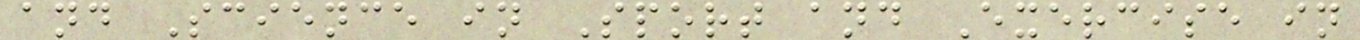and Science in Sport and Exercise in
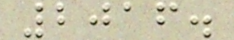2016.
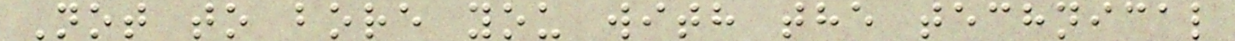Not to bore you with the technical
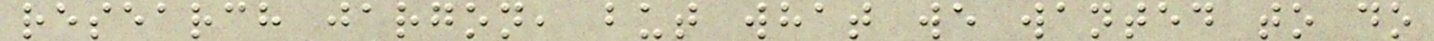research jargon, but what we wanted to do
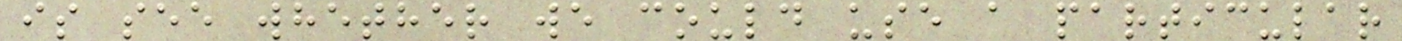is see whether we could use a particular
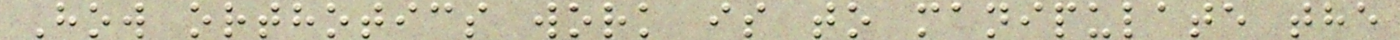How orthotics work is to manipulate the
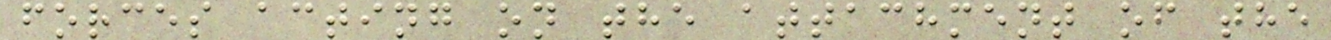forces acting on the attachment of the
